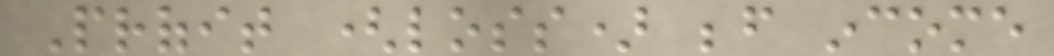Profit (loss) before income
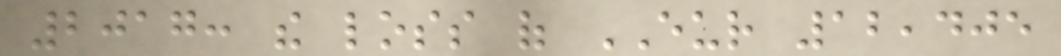2017: the loss of EUR 12,405
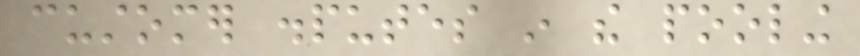customer disputes in the pooling
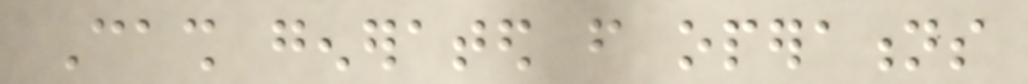Cash generated from operations
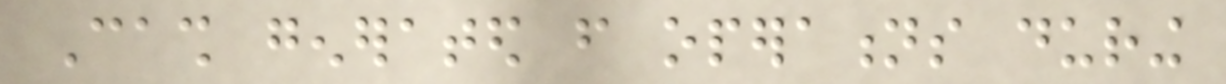Cash generated from operations during
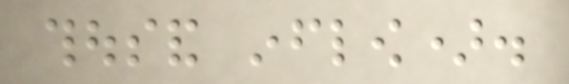thousand inflow).
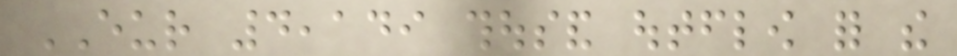EUR 4,149 thousand outflow for the
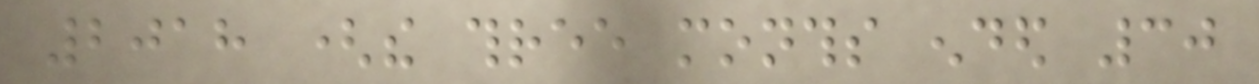2018 (the three months ended 30
